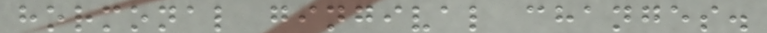hormonal gingival changes.
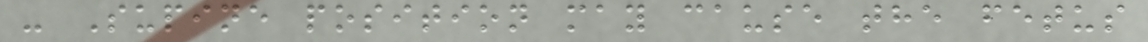- Supine position may cause the fetus
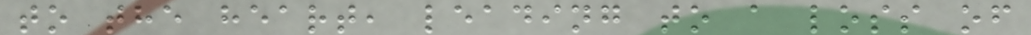to the heart, leading to a loss of
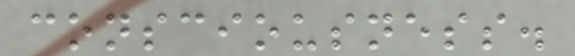consciousness.
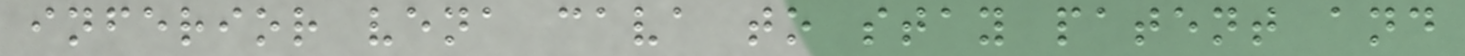inferior vena cava to stay patent and
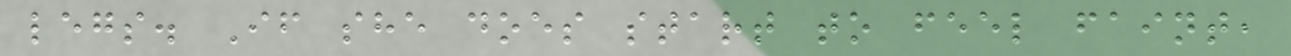legs. If she does start to feel faint,
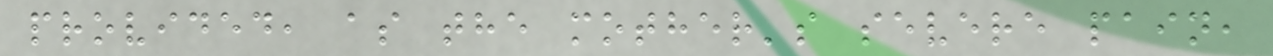provided, as the mother's severe pain,
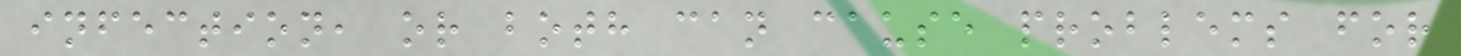infection, or both can cause problems for
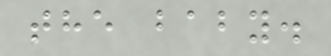the baby.
